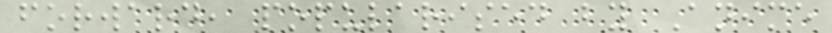forward, popularised by Anime
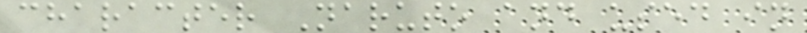character Naruto and used in
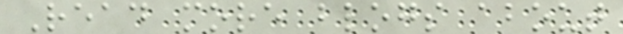Read more blogs about
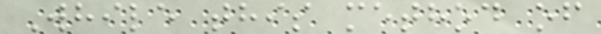While this method of
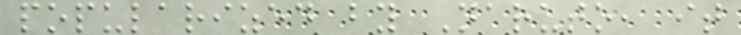popularized by Naruto, it
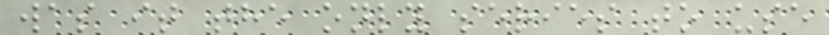was it the only series to use
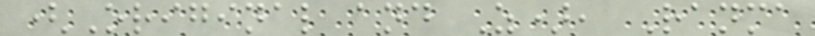(Original and Z), Ranma
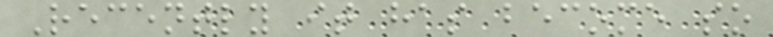Recently it has become so
